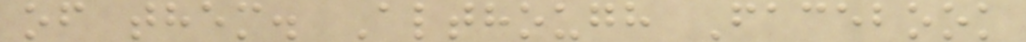of them. Although Facebook
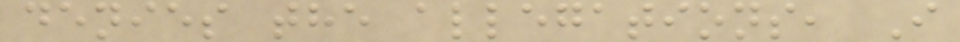denies the allegations, I
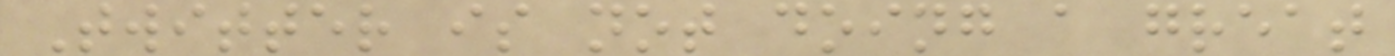Twitter is not doing a great
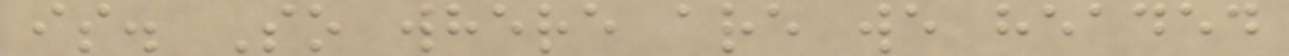is. So where are we headed
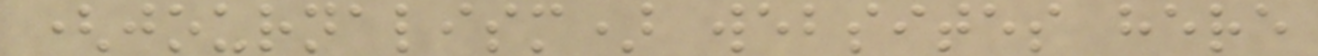(journalism) websites here
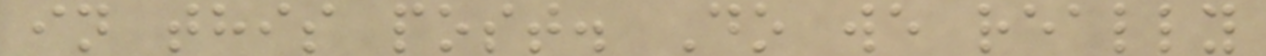in this post. Do we really
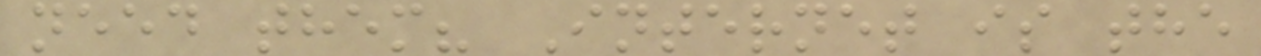need them? Internet is the
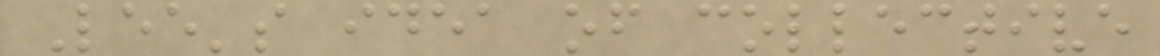Lee's idea of collective
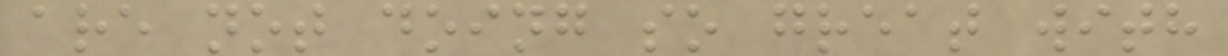are not doing so great with
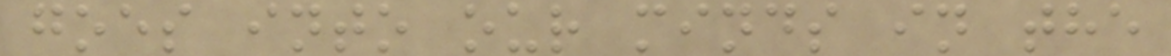goes into our minds in the
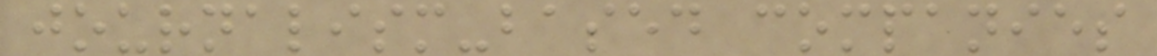journalism-based companies
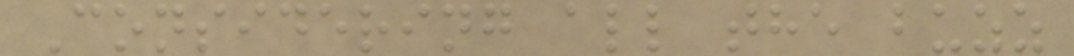Considering all the buzz
